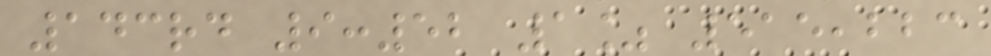143rd 9:52 1% 515,223
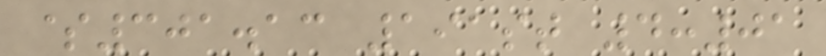$301.13 191st 4:01
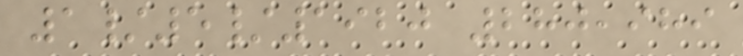1/5/1920 280,989
